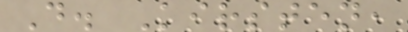D. Kirsten,
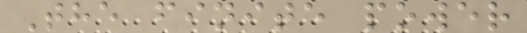The finite power
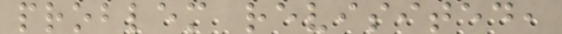problem revisited,
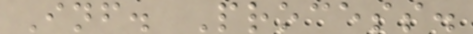Inf. Process.
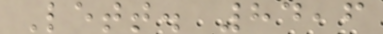Lett. 84,6
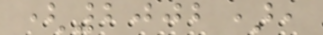(2002),
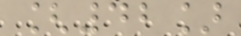[42]
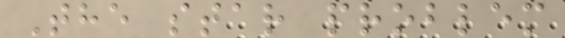The star problem
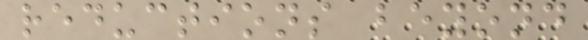reductions beyond
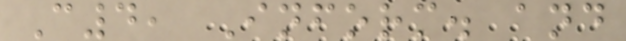C4, Inform. and
